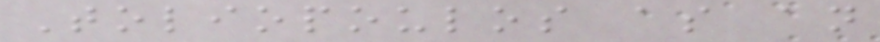Toliopoulos as an
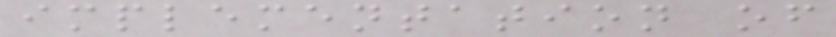implementation of
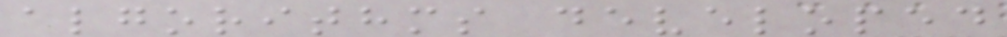algorithms developed
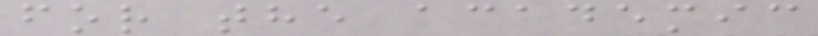for the academic
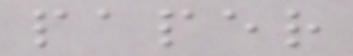paper
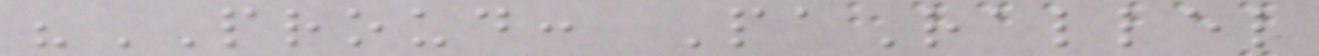"PROUD: PaRallel
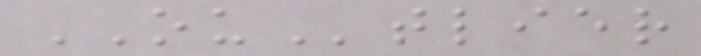OUtlier
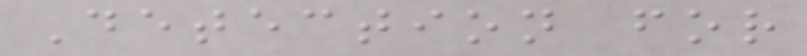Detection for
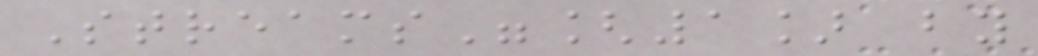Streams"[1] by
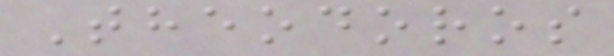Theodoros
